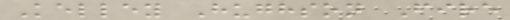Kelley Hughson Fire
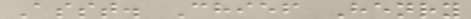Asst. Chief Henry
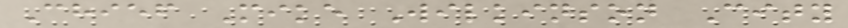Chief Mike Wilkinson City
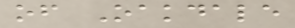of Oakdale
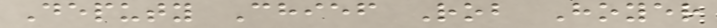Deputy Chief Rob Hoyer
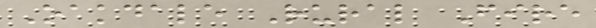Oakdale Rural Fire
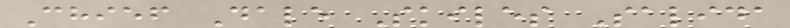Chief Dale Skiles Salida
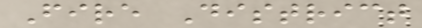Fire District
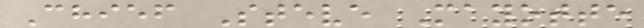Chief Steve Mayotte
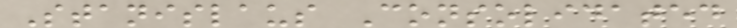Stanislaus Consolidated
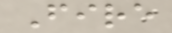Fire
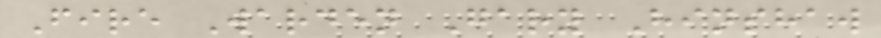Fire Warden Gary Hinshaw
